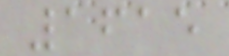1615
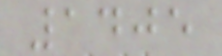1405
